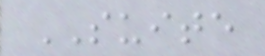SUITE
